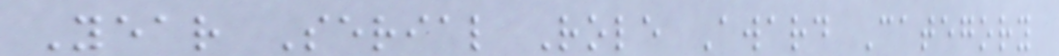Year Serial Role Award Category
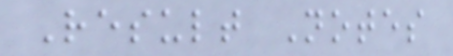Result Notes
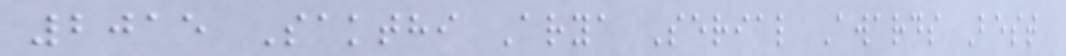2015 Sakthi Arya Serial Awards Best
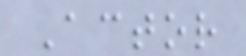Actor
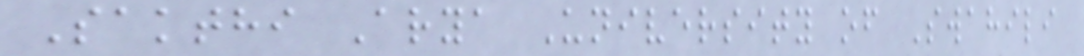Sakthi Arya University of Swahili
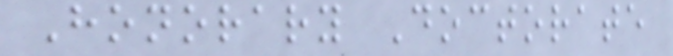Honorary Doctorate
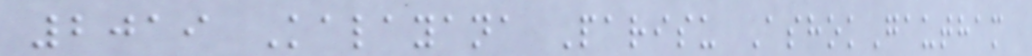2019 Kalayana Parisu AshokGautham
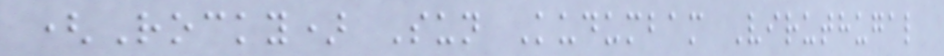(Rocky) Sun Kudumbam Viruthugal
